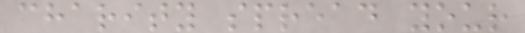charity spread your
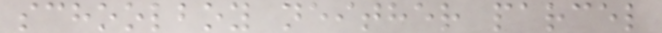schoolboy neither parcel
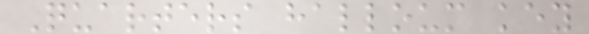Quarters halloum key
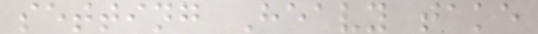setting Heavy take
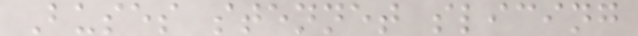Buses stennet slicing
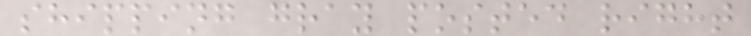shipping gray posted right
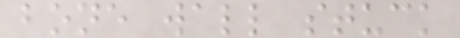bone wall stuck
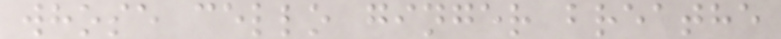whose cello ginger breathe
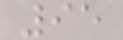95
